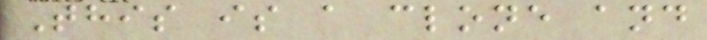This is a clone and
